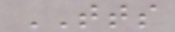TTS
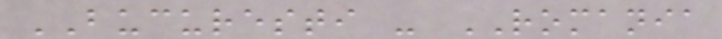BUCURESTI - ROMANIA
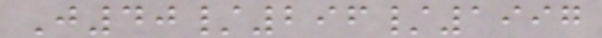J40/296/1997
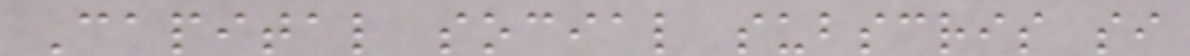Capital social subscris si
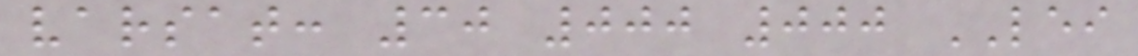varsat: 30 000 000 LEI
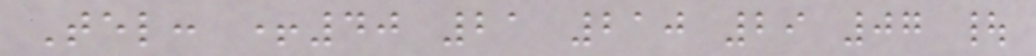Tel: +40 21 210 29 07 |
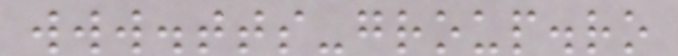www.tts-group.ro
